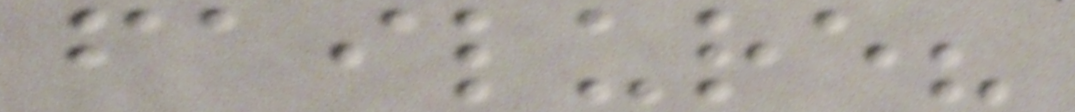failure?
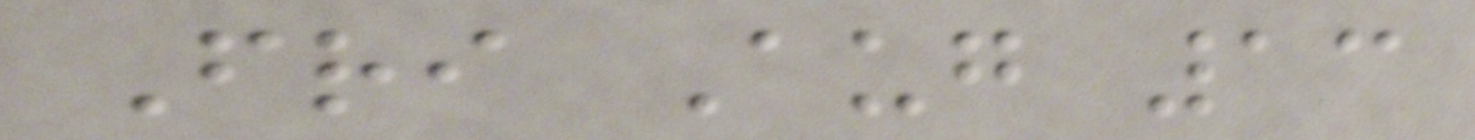Fri Aug 13
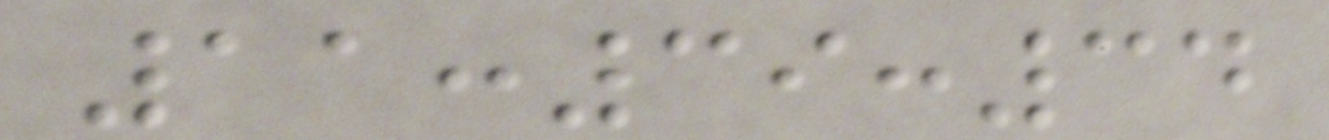11:39:34
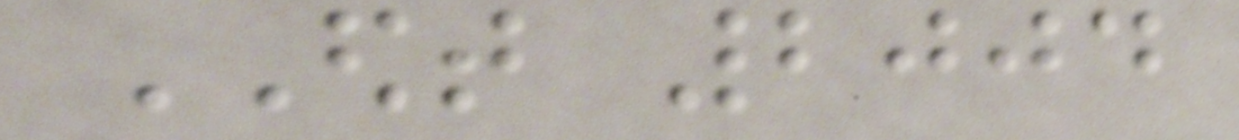EDT 2004
